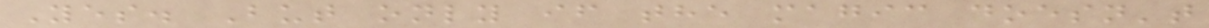Yes. But only if the magic doesn't
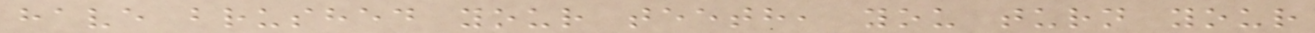have brushed your teeth, you turn your
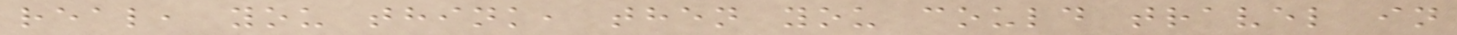real, you think, then you could travel in
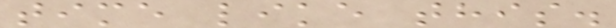time like this.
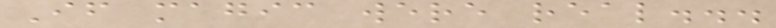If magic were real...
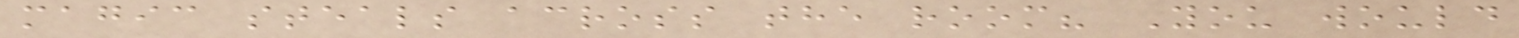magic steals across the room? You would
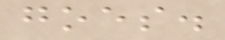goes.
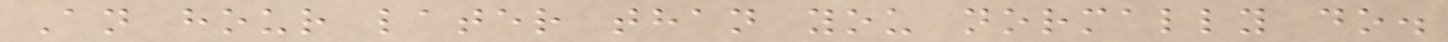An hour later than you normally do.
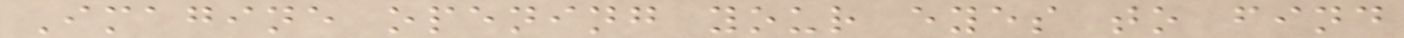Imagine opening your eyes to find
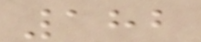182
